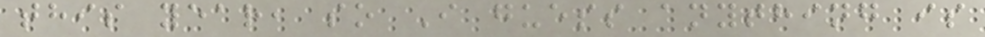this year, so I guess anything is
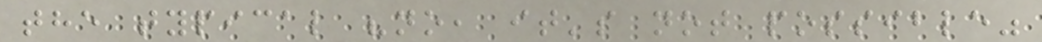the typical "no, it's not possible"
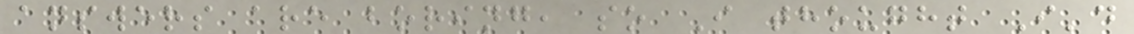answers are boring, so I thought I'd
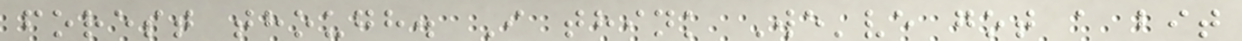forest though. I think We've got a bit
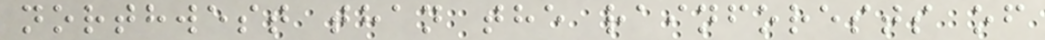northwest than the rainforests of
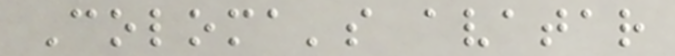Coloma's avatar
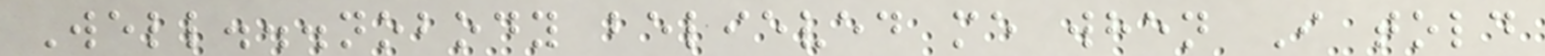Well...nobody believed me when I told
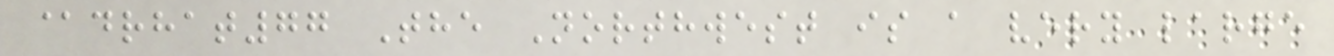@drhat77 The Northwest is a very large
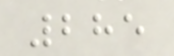285
